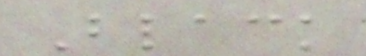Black
